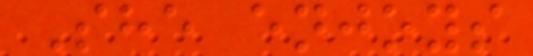She enjoys
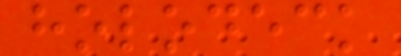holodeck
